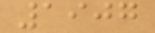1907
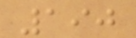190
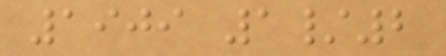1909 1/2
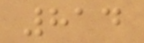814
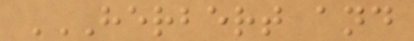HERBERT AND
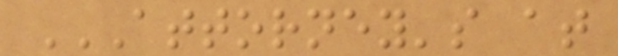ATTORNEY'S AT
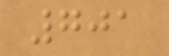701
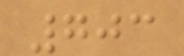703
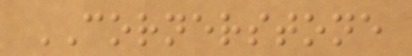CORNERSTONE
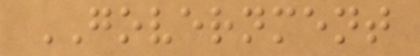GOVERNMENT
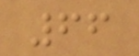66
